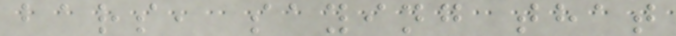bars, saying that
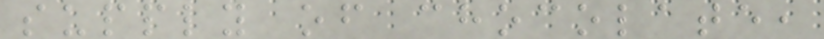supply of chocolate,
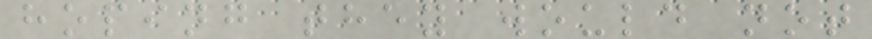hoping they would not
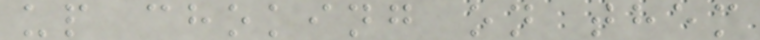up choking on them
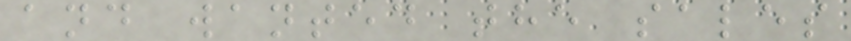and wanted the sales
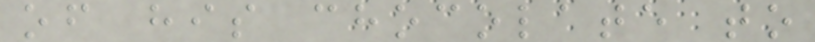of his chocolate to
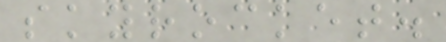skyrocket.
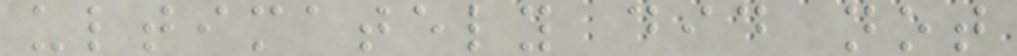ultimately did not
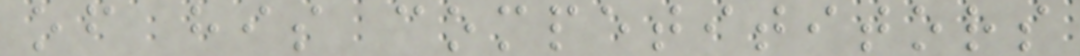of his competititors
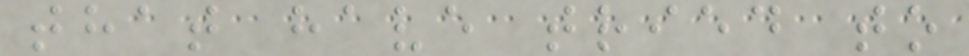that have tried to
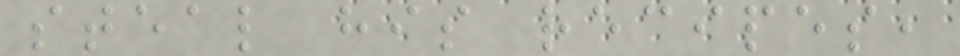steal his recipes,
